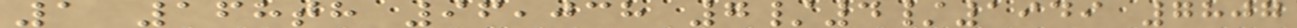1 168th 96,038 7/4/1949 7807
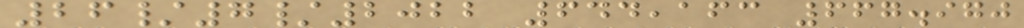26/7/2022 644,163 667.970
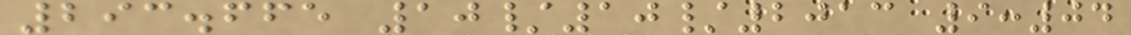293.665 10/10/2013 9:04
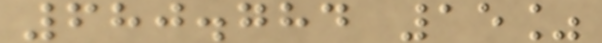680.784 15%
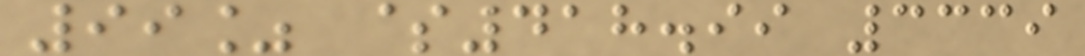99% $418.99 3339
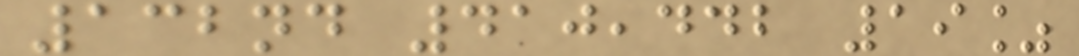132nd 410,442 19%
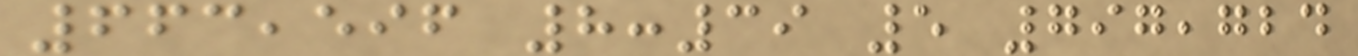663,596 8:39 5 797,724
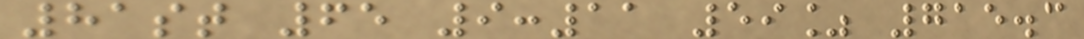81st 65 9:11 59% 715.3
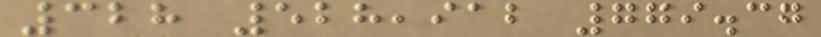328 528,912 779.37
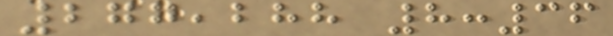277,288 8:36
